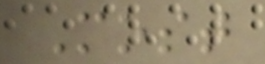Most
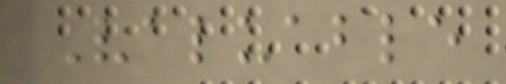Valuable
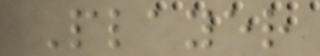Player
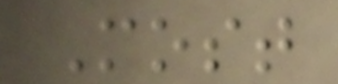Most
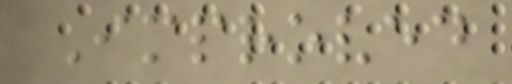Improved
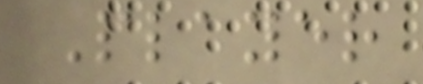Player
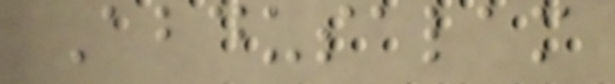Abdusalam
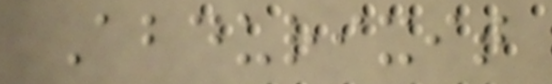Abdurixit
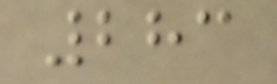283
